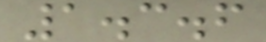1.3.6
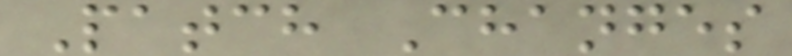Patch Changes
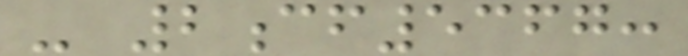- 2cf5367:
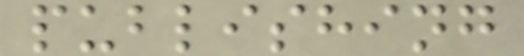publishing
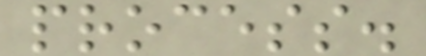process.
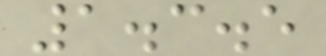1.3.5
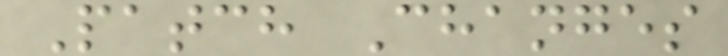Patch Changes
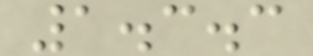1.3.3
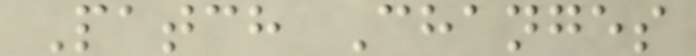Patch Changes
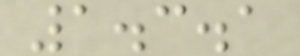1.3.1
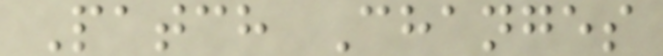Patch Changes
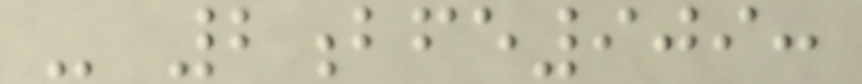- 2bfe909:
